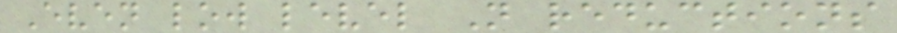Even low level N reductions
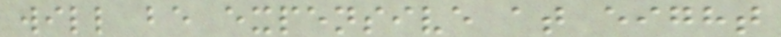will be expensive at eight
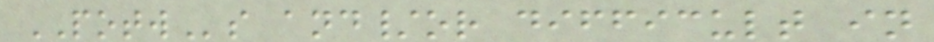POTWs and/or difficult in
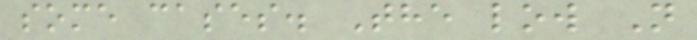some cases. The low N
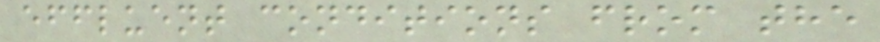effluent conditions from the
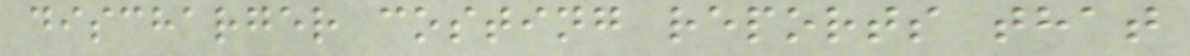discharger costing reports that
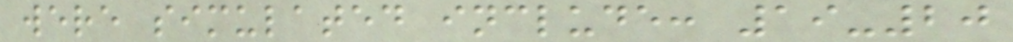were simulated include: 19-20
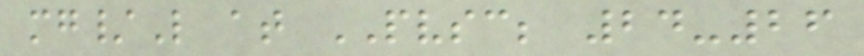mg/L at PVSC; 24-26
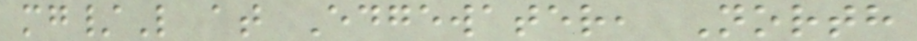mg/L at Edgewater, North
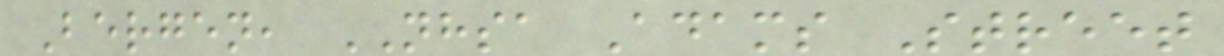Bergen, NHSA Adams Street
